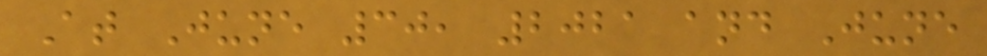At June 30, 2021 and June
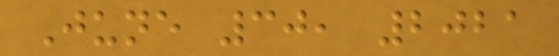June 30, 2021
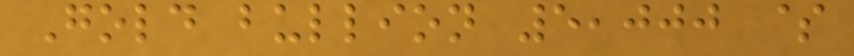Gold bullion 5,000 $
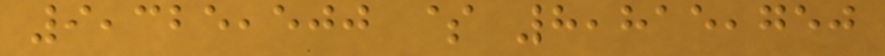9,325,500 $ 8,815,750
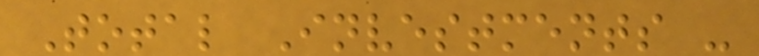Total Investments -
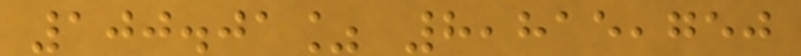100.01% 8,815,750
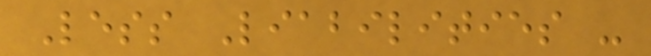Less Liabilities -
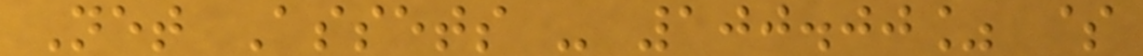Net Assets - 100.00% $
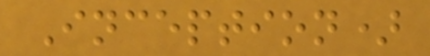Inception)
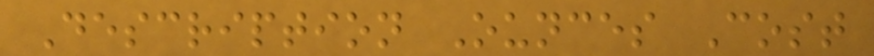Description Ounces Cost
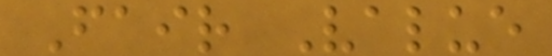Fair Value
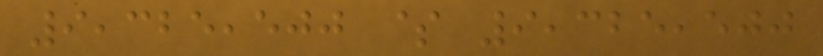9,325,500 $ 9,325,500
